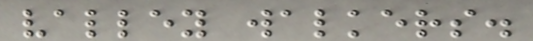valley walkers.
